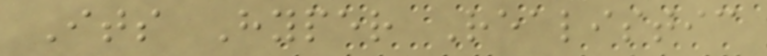Its Hyper Realistic
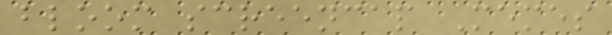bloom screencap Memes
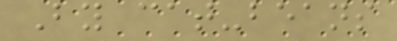By cat-beans
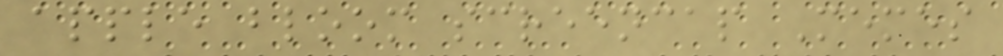apple bloom screencap Memes
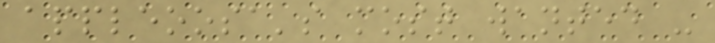appleoosa's most wanted -
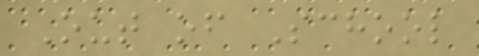Out of School
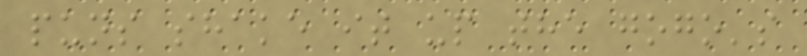puns shake it up the gogo's
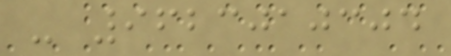- 9623010304
